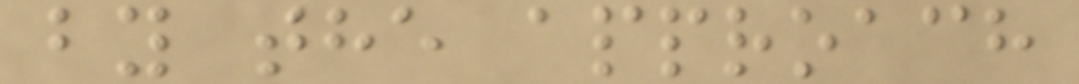by the approach
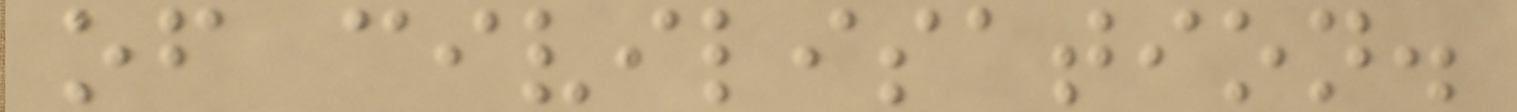of civilisation.
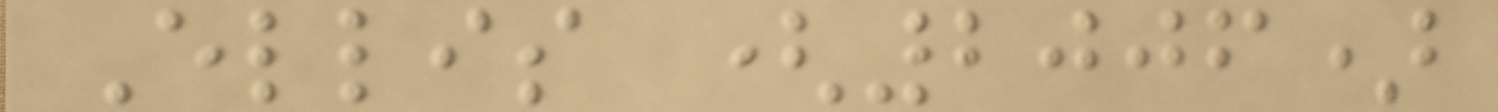Ellis (2006)
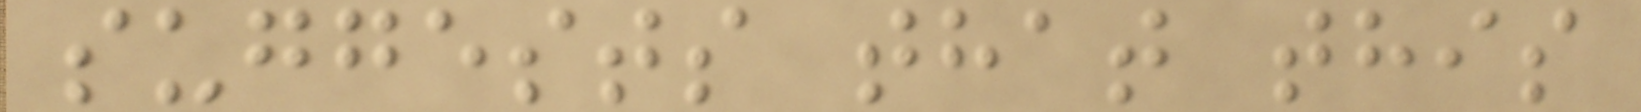suggests that this
